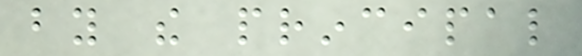by the principal
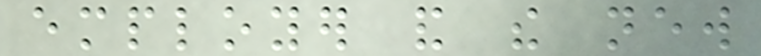employer and the new
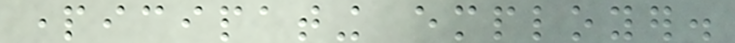participating employer.
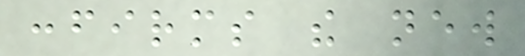confirms the new
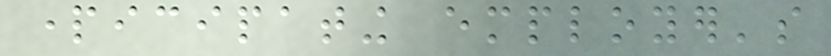participating employer's
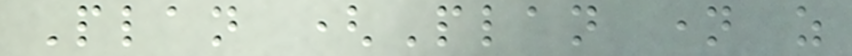Plan (Plan name as
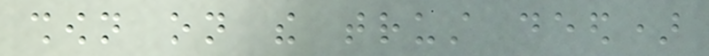shown on the trust deed)
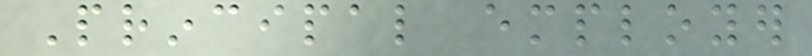Principal employer
